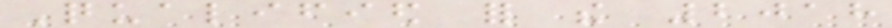Qualified for the 2018
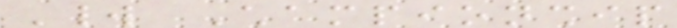World Championship
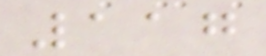117
